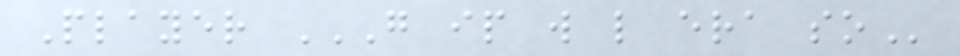Player G IP W L ERA SO
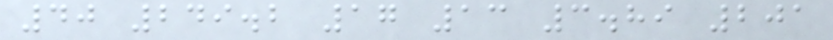40 249.2 17 13 3.89 201
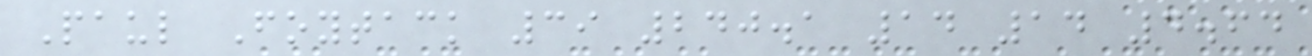Paul Foytack 39 240.1 14 14 4.64
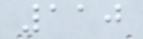110
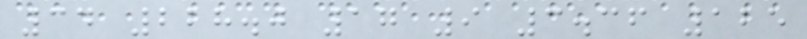34 228.0 17 9 3.36 125
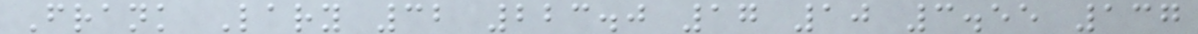Frank Lary 32 223.0 17 10 3.55 137
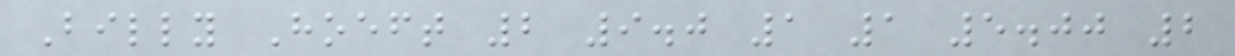Billy Hoeft 2 9.0 1 1 5.00 2
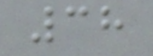38
